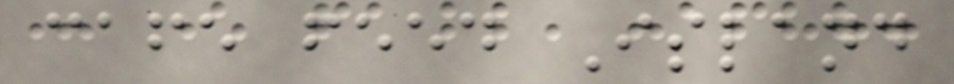cafe feed Island
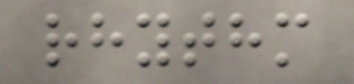rhythm
